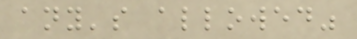any's allowed"
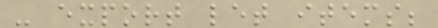- export let items;
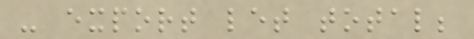- export let total;
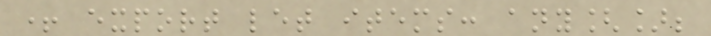+ export let items: any[];
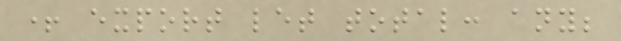+ export let total: any;
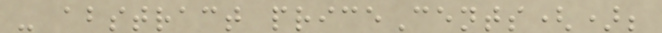- abstract priceCents();
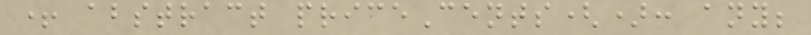+ abstract priceCents(): any;
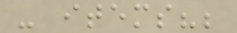- items?;
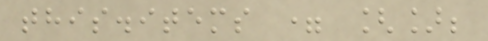this.items = [];
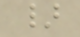}
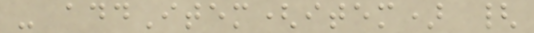- addItem(item) {
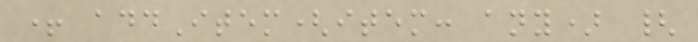+ addItem(item: any) {
